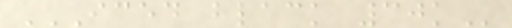ICED BLACK 30K
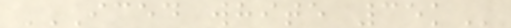ICED WHITE 35K
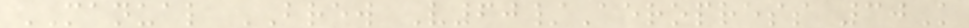MANUAL BREW V60/Aeropress 30K
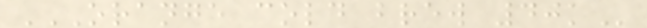ORANGE COLD BREW 40K
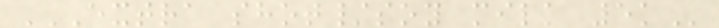EXTRA SHOT/SOY MILK 5K
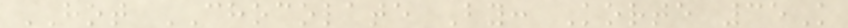HOT CHOCOLATE By: Korte 35K
